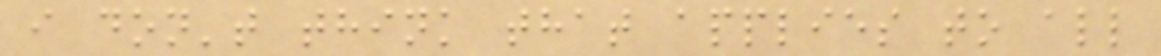i don't think that applies to all
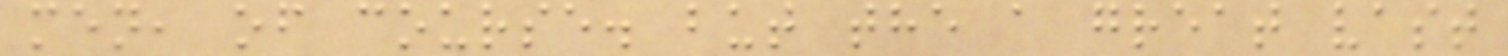men, of course. but the a great vast
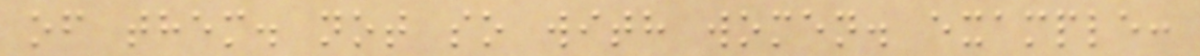of them. not so with women. example:
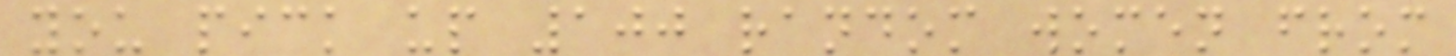you pick up 100 random women from
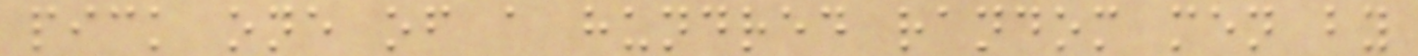pick one of a hundred random men by
